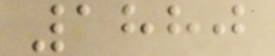1880
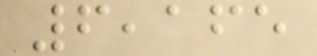6,165
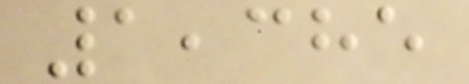1,385
